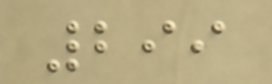299
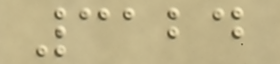3124
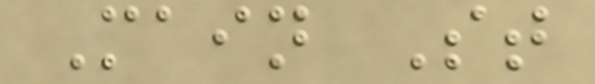Main St
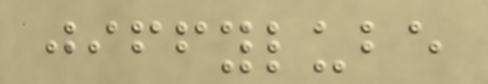jiffylube
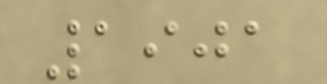1901
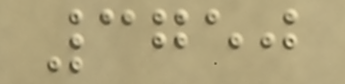3750
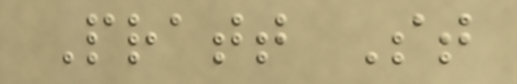Pratt St
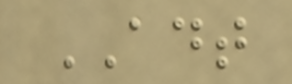ADT
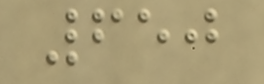650
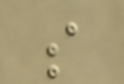s
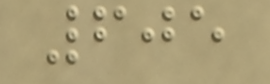605
